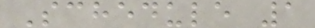Schedule 1
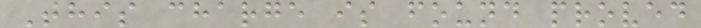This charge is found proved
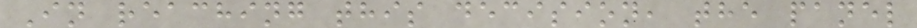In reaching this decision, the panel
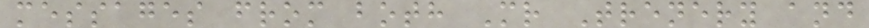messages from both Mr Trenery and
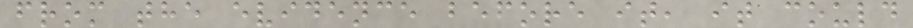from the evidence before it, it could
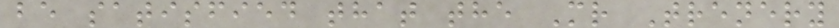be satisfied that the Mr Trenery
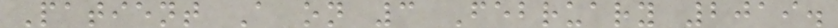Patient A on 3 February 2019.
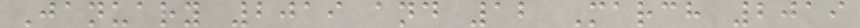January 2019 and 12 March 2019
